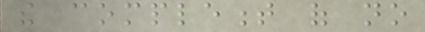the complement of no
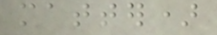matter)
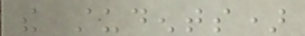the students)
